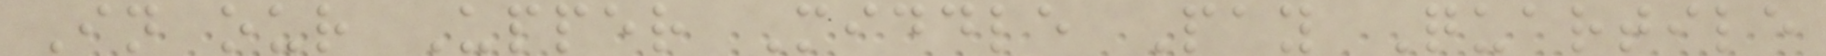In our Upper Middle Pay Quartile
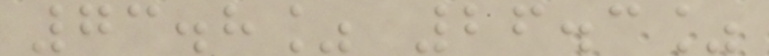73.8% 26.3%
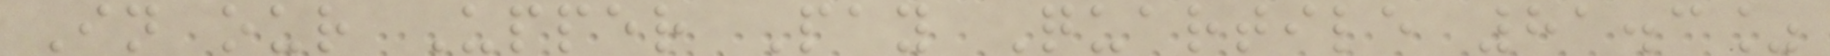In our Upper Pay Quartile 81.3%
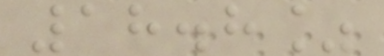18.8%
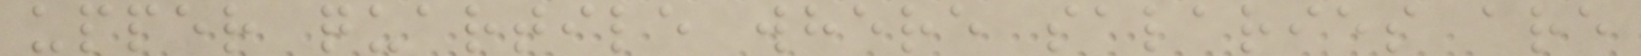upper quartile where salaries are
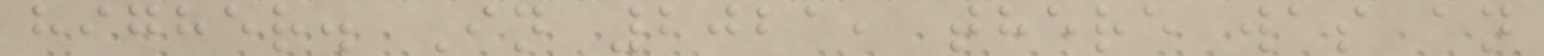higher. In 2021, there was an
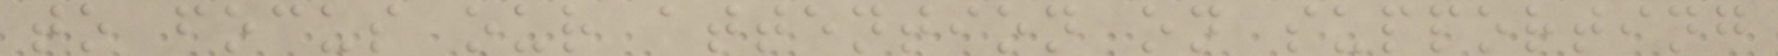to focus our attention on supporting
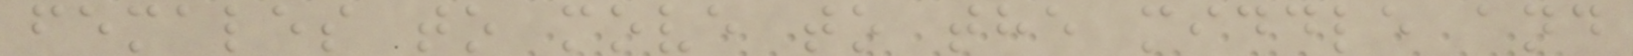females to move to the middle and
